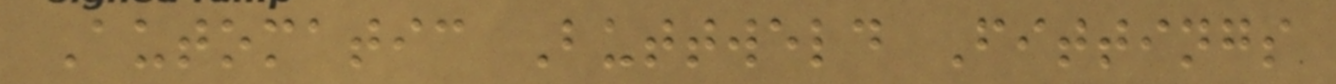Automatic Buttweld Fittings
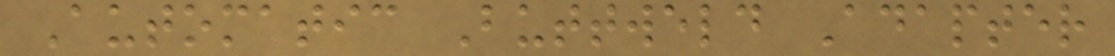Automatic Buttweld Adapter
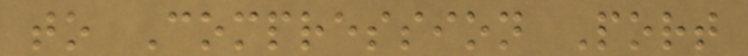to Compression Port
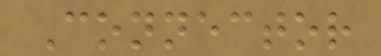Connector
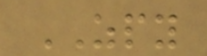ZPY
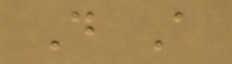D A
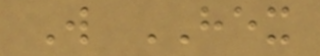W HEX
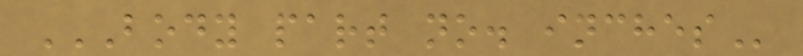BODY PART NO. INCHES
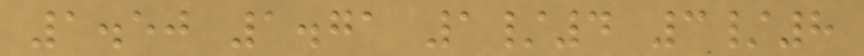1.50 1.71 1/4 3/8
